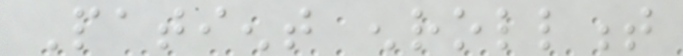Patient enrollment
